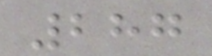287
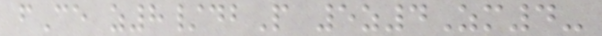fCe z8/dbP 5z4Zm4-
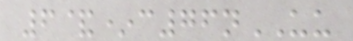6&*c76nUU
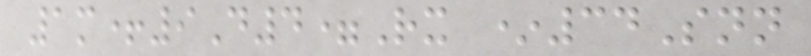1m+9D4=Rx *34Snn
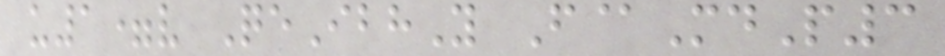u1=v QeIbhY F@MdP3
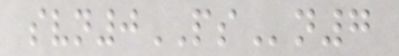svn0PSn7
